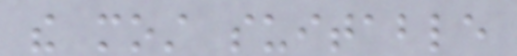the most suitable
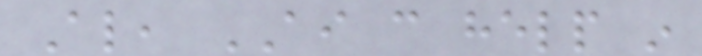Also, AI can help in
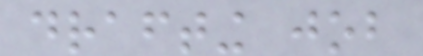drafting job
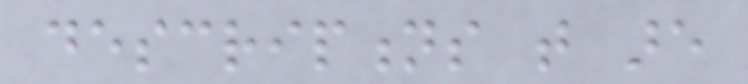descriptions that are
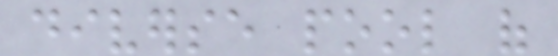diverse pool of
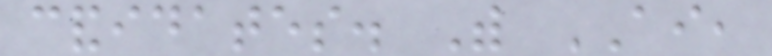candidates. With AI,
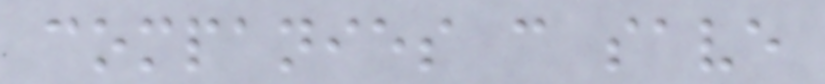companies can save
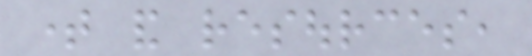time and resources,
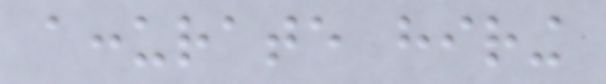accurate hiring
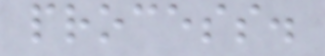process.
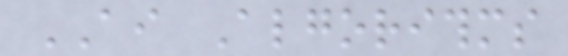AI Algorithms
